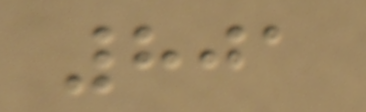801
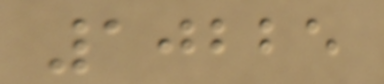10225
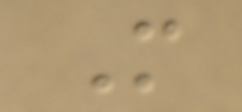M
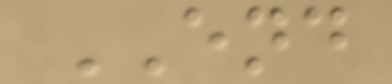END
